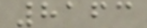8163
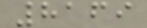8169
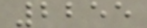2255
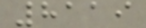8119
